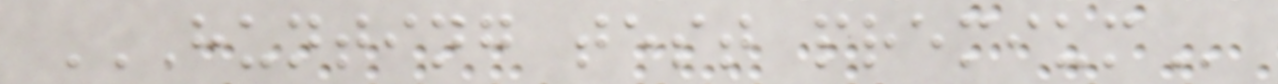HUNTING TEST PREMIUM
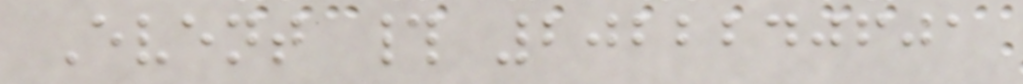Event # 2022240601
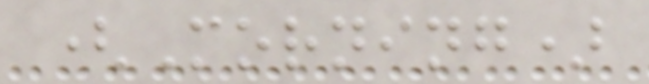(Morning)
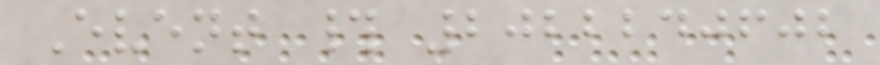Event # 2022240602
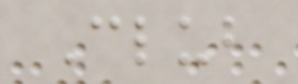Club
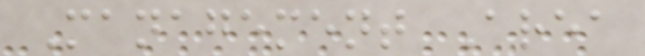Management Area
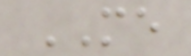ME
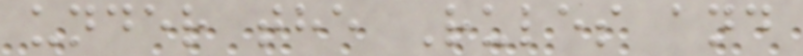under the Rules and
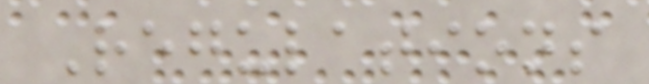Regulations
